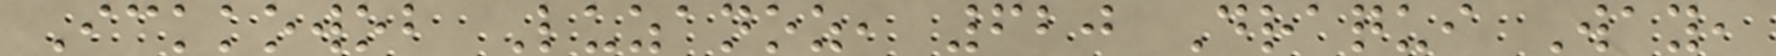Ickkowob Luzanoz, 620 Draqui Way,
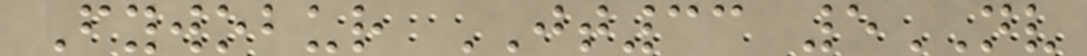Fywobur JT33 5NV
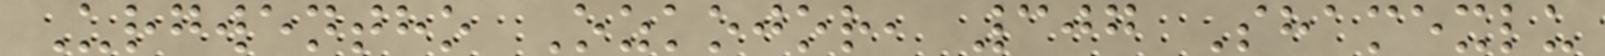Urgwentho Ozkojor, 307 Shamexlu
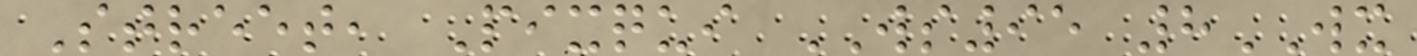Street, Pixqui WS95 8WX
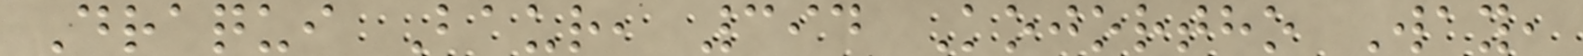Draqui Baur, 394 Kojortho Way,
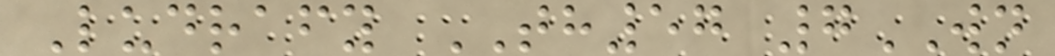Ludrafy TH57 7WN
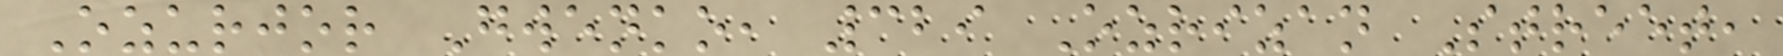Ozurjor Gwenko, 329 Ozrizan Street,
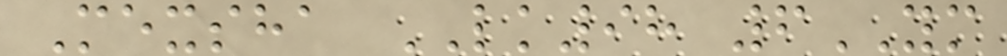Mexsha LK98 6YM
